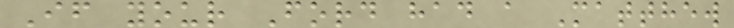If your Ford had a Matthew
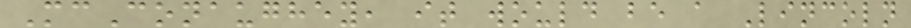McConaughey, it would be a Lincoln
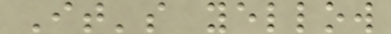It's yellow
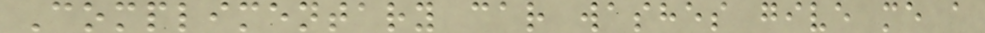Complimentary car washes give me a
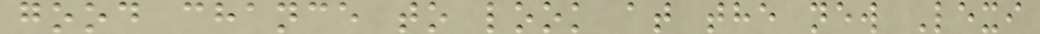good chance to look at the new Lexi
